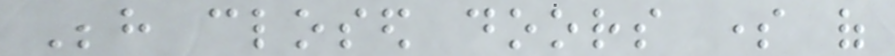Behind closed doors some of
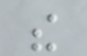the
